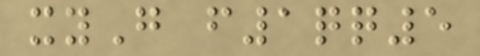xyG f1qq5
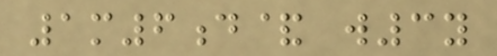1m6d& w3y
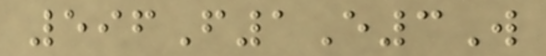596F1E3W
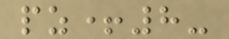pz+8-
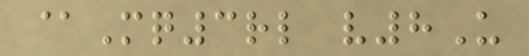@Mq3rl v8U
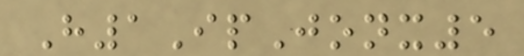H1IpJonx5
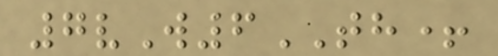7vW6TH+
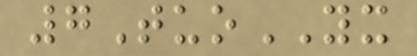7TuoYX
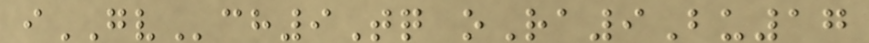iGVch9Tq oRa9Bu17
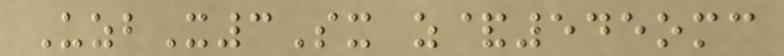UzbX3Sx z&545omc
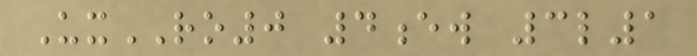UxRO0 4ew 3l1
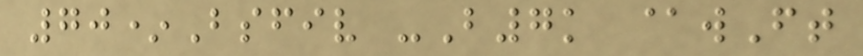70*Bsfiv -B7k @wFt
